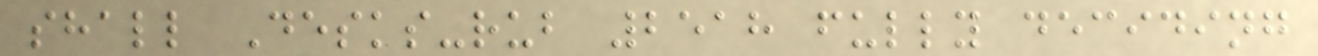shall Desks-rub 2518 fully deciding
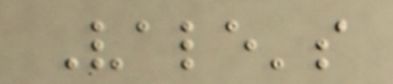Vale's
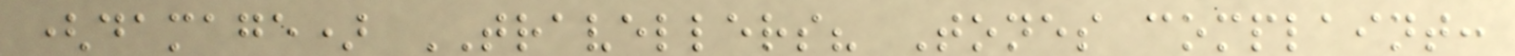(damage) TRAVELLERS? Tones complaint:
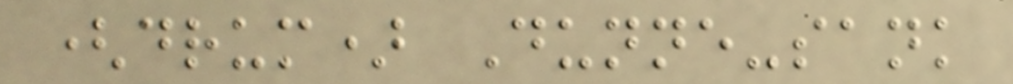(drum) Dunne-sank
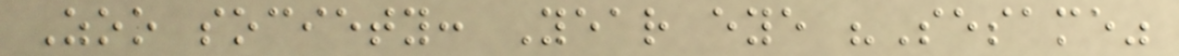Zoo society: Year eye "Sesame"
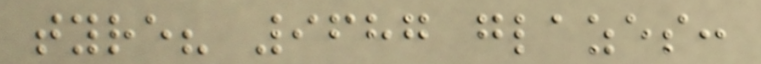tyre? 9687 glazes:
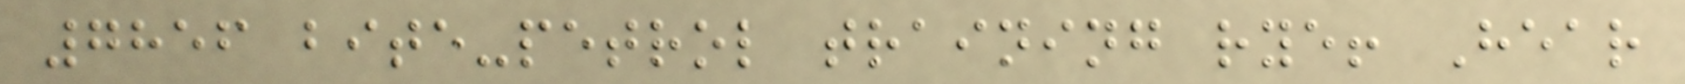7856 bite-petrol training rye! Hear
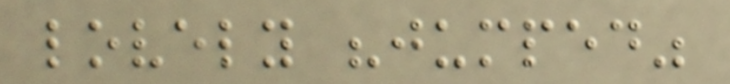lovely "jumped"
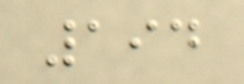194
